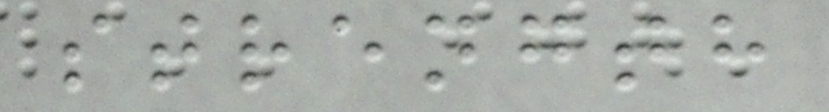strength
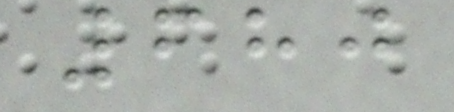680
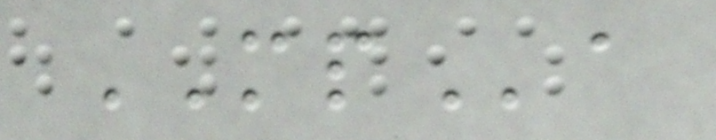MPa
